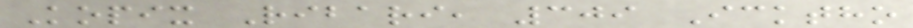Kopix Ribari, 309 Icktho
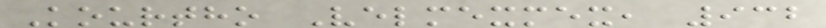Kourtho Velmexmex, 932
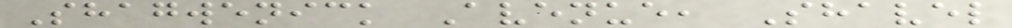Shagwenick Avenue, Shavel
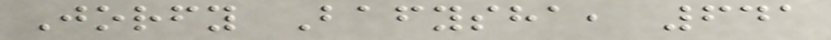Jorfy Bafysha, 641
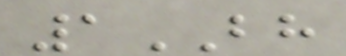1BH
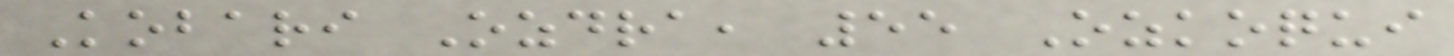Kobari Ozdra, 55 Ozkoqui
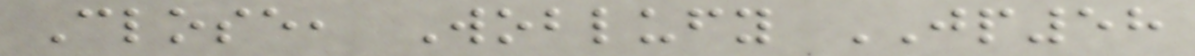Close, Woblufy JP58
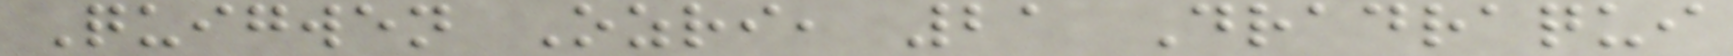Quigwen Ozri, 21 Dradraqui
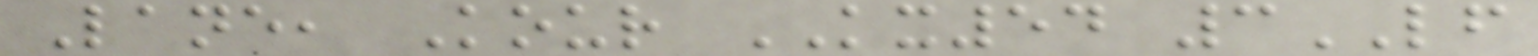Lane, Kour KX54 3LF
